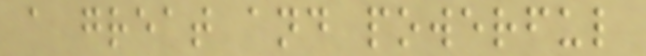a great and powerful
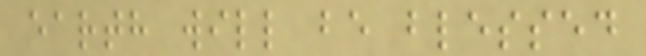earth will be blessed
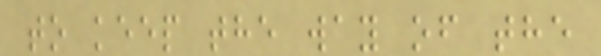to keep the way of the
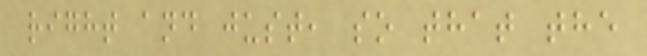right and just, so that the
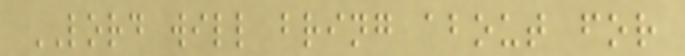LORD will bring about for
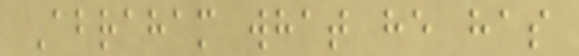Abraham what he has
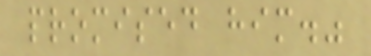promised him."
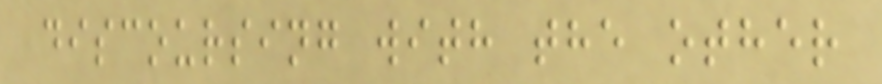discoursing with the other
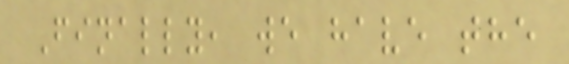Finally, we have the
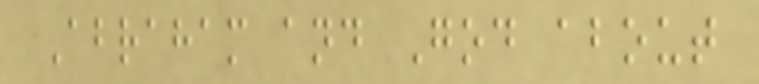Abraham and God about
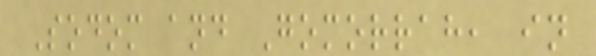Sodom and Gomorrah, in
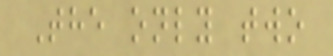The only two
